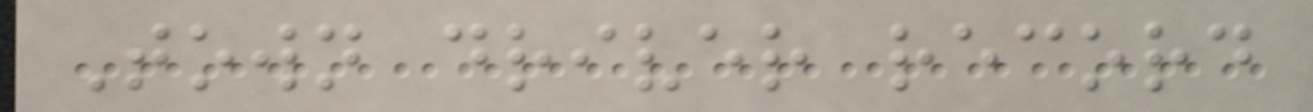Town driver record
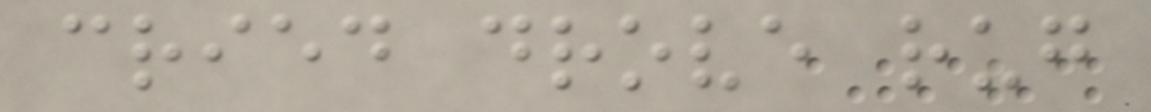cried drove rug
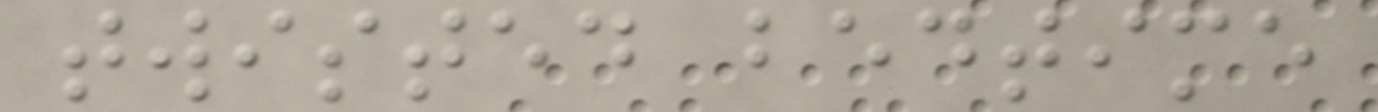twisted bedtime
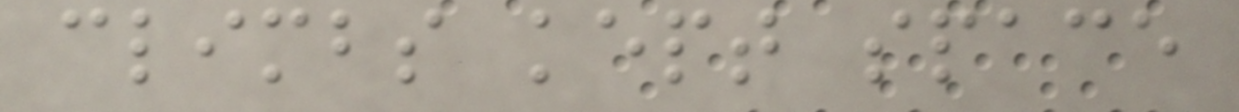climbs kept space
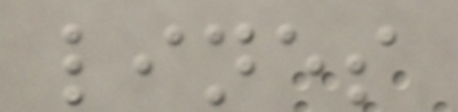lines
